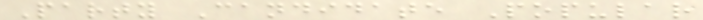Party Candidate Popular
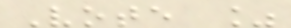Vote %
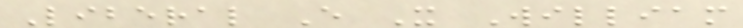Liberal E X William
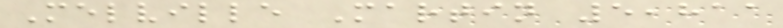Melville Martin 5,811
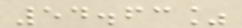54.63%
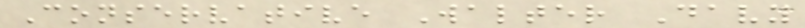Conservative Walter Davy
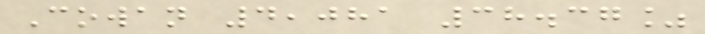Cowan 4,081 38.37%
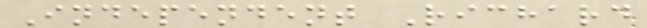Independent Richard
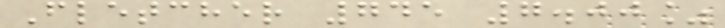Fletcher 745 7.00%
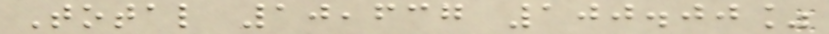Total 10,637 100.00%
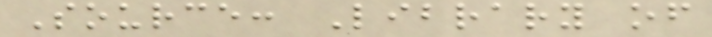Source: Library of
